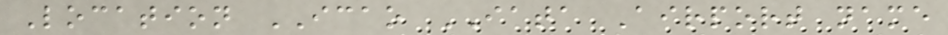Location ICAO IATA Airport name
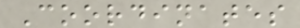Coordinates
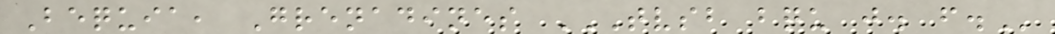Bequia, Grenadines TVSB BQU J. F.
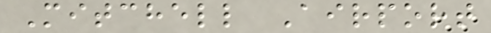Mitchell Airport
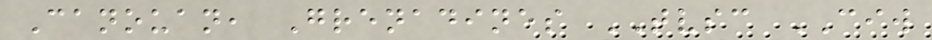Canouan, Grenadines TVSC CIW
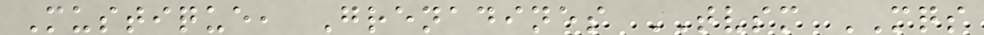Mustique, Grenadines TVSM MQS
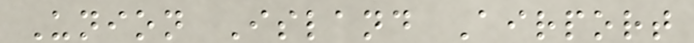Union Island Airport
